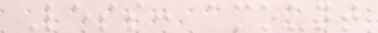Less: amount
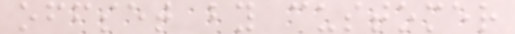offset by customer
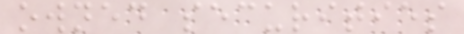owned securities
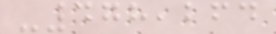-478,264
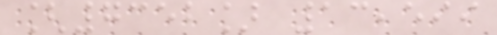[7352] 13,599
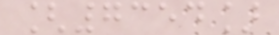[7354]
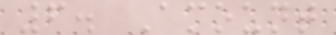6. Amount
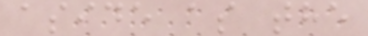aside as the
